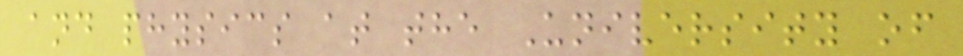and physics at the University of
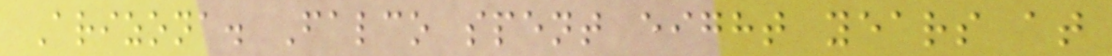Arizona. Falco spent eight years at
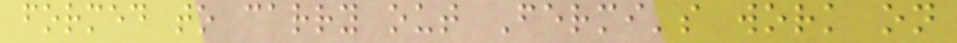formed to carry out Fermi's work on
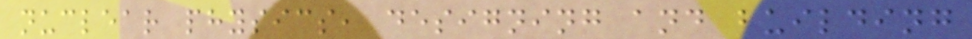nuclear physics, designing and building
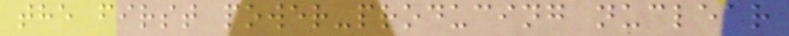the first power-producing nuclear
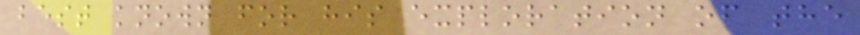best known for his exploration of the
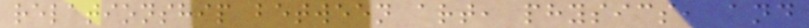relationship between art, physics, and
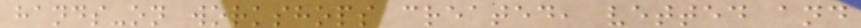hands-on workshops created, vetted and
